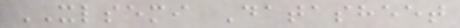XLSEMI Datasheet
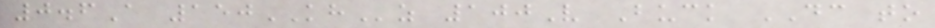0.6A 150KHz 100V Buck DC to
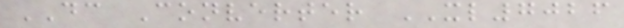DC Converter XL7026
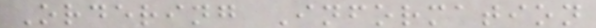Ordering Information
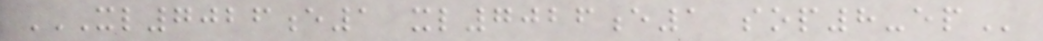XL7026E1 XL7026E1 SOP8-EP
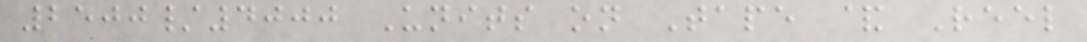2500/4000 Units on Tape & Reel
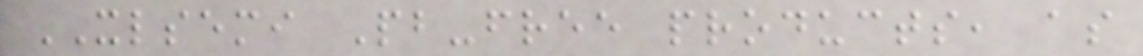XLSEMI Pb-free products, as
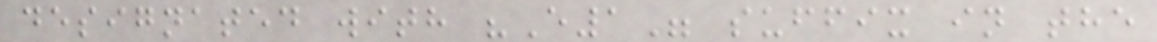designated with "E1" suffix in the
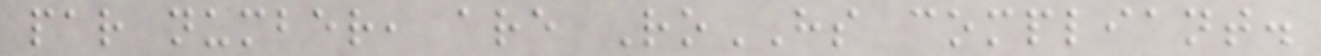par number, are RoHS compliant.
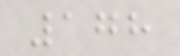178
